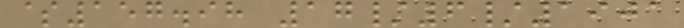$157.98 17/6/1901
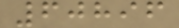60896
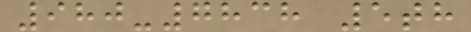980-7838 5th
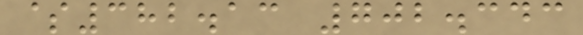$382.13 702.343
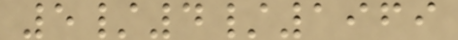5/4/1969
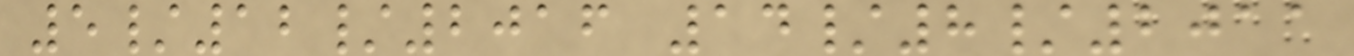5/12/2016 14/8/2011
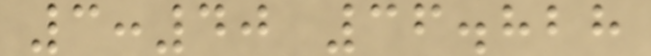3:40 36.828
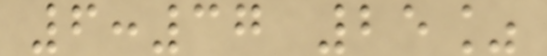6:37 25%
